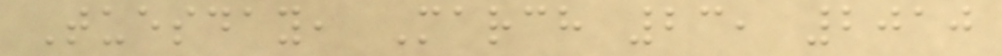Tuesday, March 23, 2010
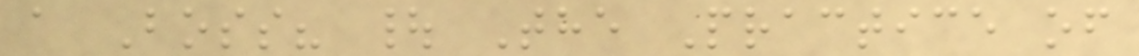a Boss? | The Practice of
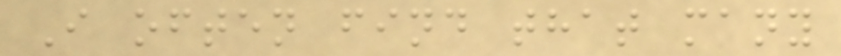I often find that many
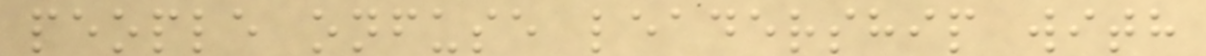people onfuse leadership with
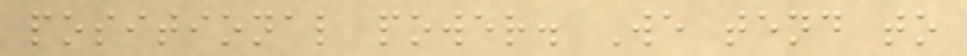positional power. We tend to
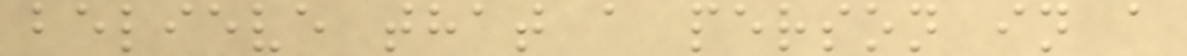believe that a person in a
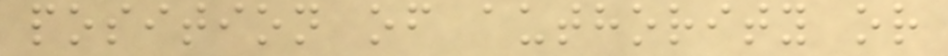position of authority or
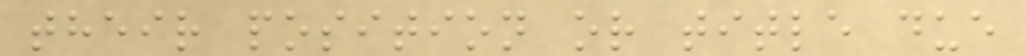their position or title due
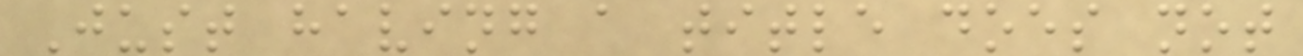Just having a title does not
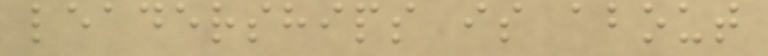leaderships is about
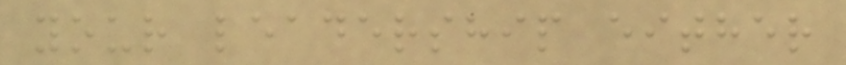your leadership either
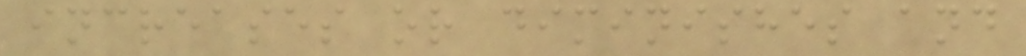increases or diminishes and
